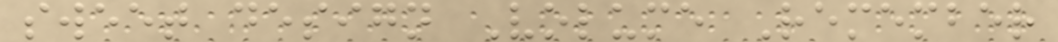sweet design Volume Remember
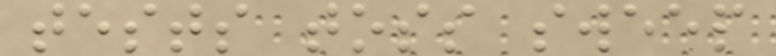tests toss sweep
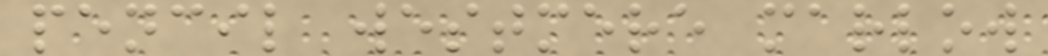pencil westmere marlow
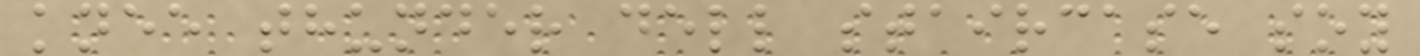knee thunder dell staircase soy
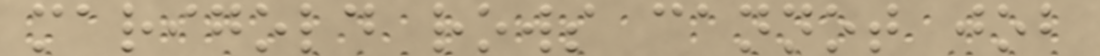marigold rows cannot job
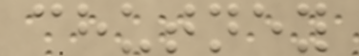chutney
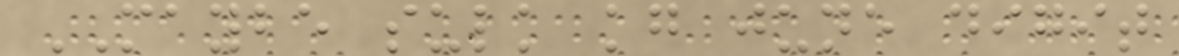MAYBE sulk kg june digit
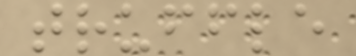truffle
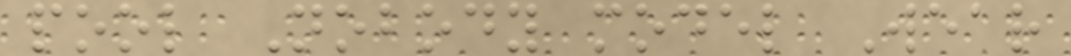pool Nobody model Wear
